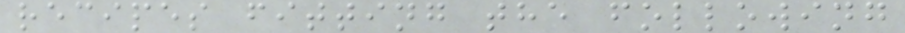recipes fitting the following
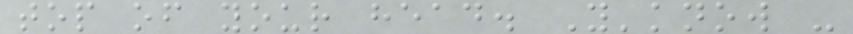top of your head. Y'know -
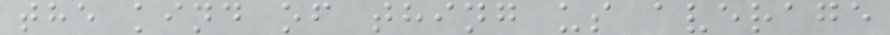the kind of thing us average
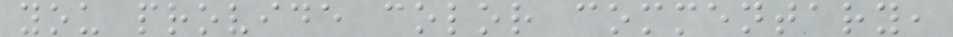you provide color commentary,
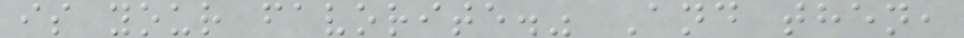is your favorite." And then,
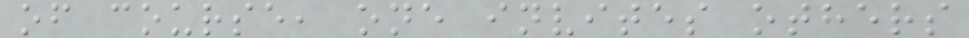of course, one invites others
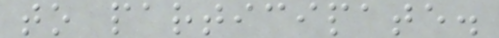to participate.
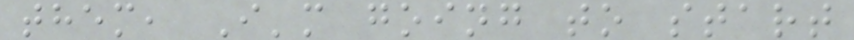them, I'm going to start
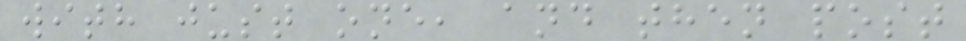with just one, and then post
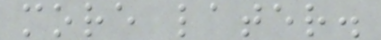more later.
